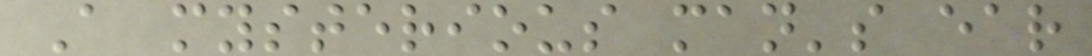A mysterious man's ear
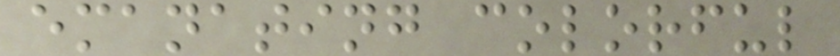emanating colorful
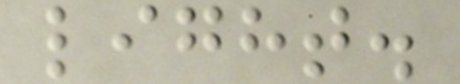light.
